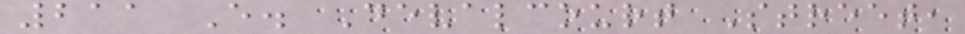211 E. Devalcourt Street,
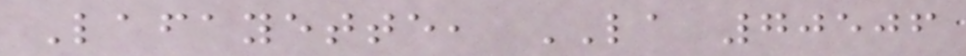Lafayette, LA 70506
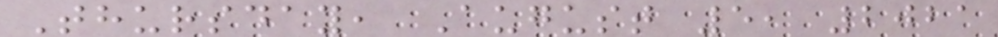Thursday, August 5, 2021
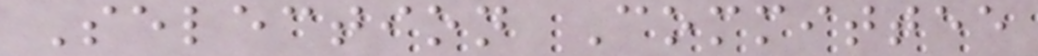Selection Committee
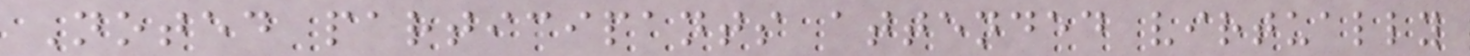Noted participants attended virtually
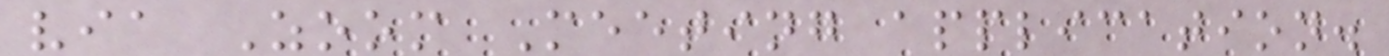via Zoom Meeting application.
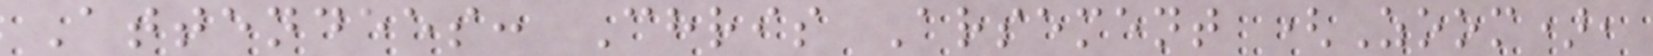Attendees: Chris Arsement (Zoom),
